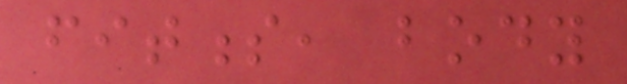fitness, body
